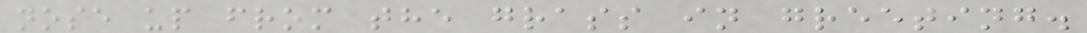nose up from the grass in greeting.
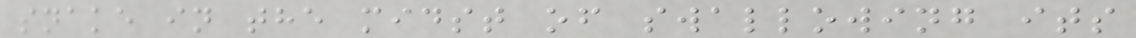snake in the midst of swallowing its
